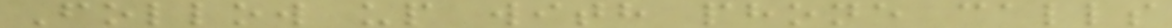Follow up with phone calls
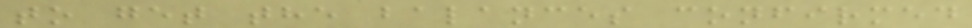to get the balances confirmed
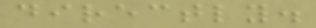directly.
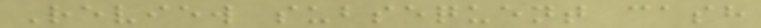Review subsequent cash
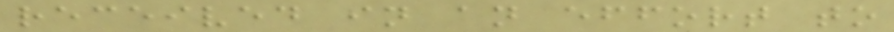received in an effort to
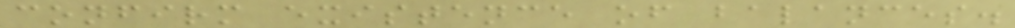confirm existence of balances.
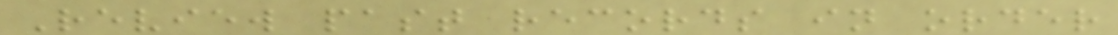Review past records in order
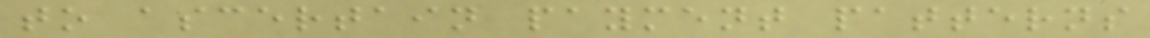to ascertain payment patterns
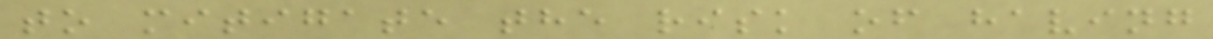to mitigate the risk of having
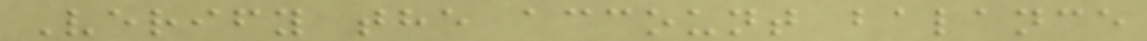Verify the account balance
